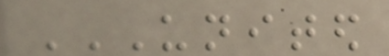UNITED
